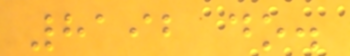8192 do.
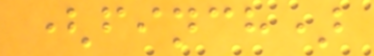(finch)
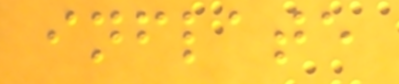inflate
